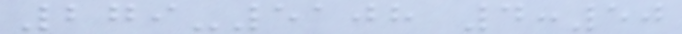279-5108 4:50
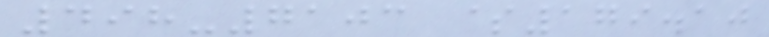498-7103 $179.10
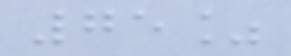75%
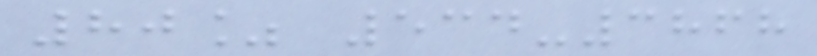80% 534-3868
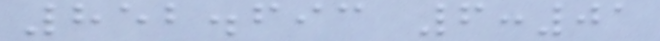852.693 6:01
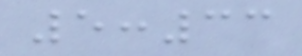5:33
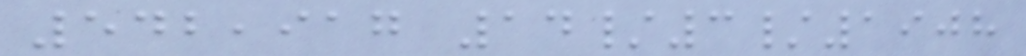542,917 14/3/1908
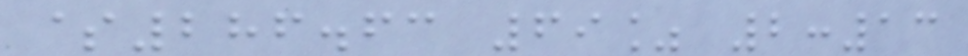$286.63 69% 2:13
